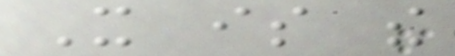It is the
